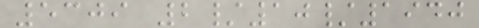5309 2/10/1940
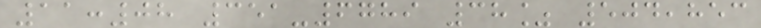11:08 351-6789 38% 504,853
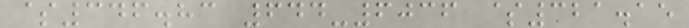$346.83 644-6036 $321.15
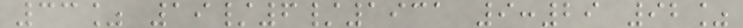33% 19/6/1931 9:29 92%
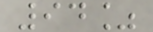94%
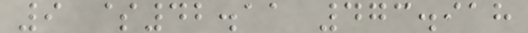9 $42.11 473.918
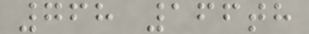768 166th
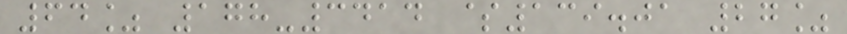64% 178-3414 $139.01 27%
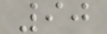90
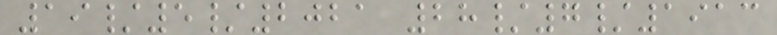19/5/2021 28/7/1913
